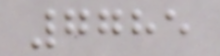7785
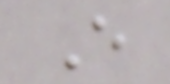E
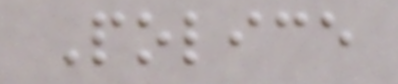Police
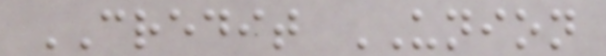CREDIT UNION
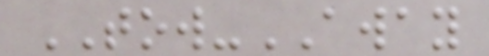TOW-AWAY
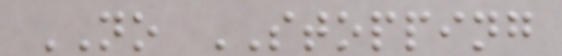NO STOPPING
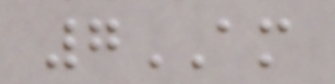7AM
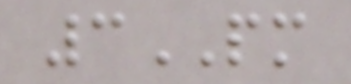3PM
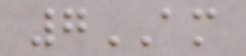7AM
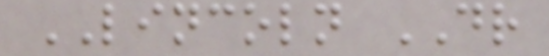LINCOLN DR
